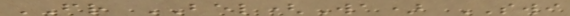FR BEL(Wa) SWI
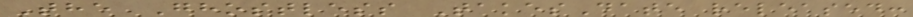The Ghostless TakesDate released:
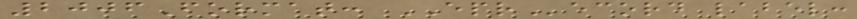2006Format: EPRecord label:
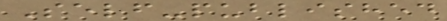Self-published
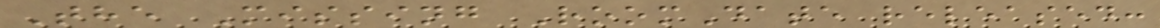The Missing RoomDate released:
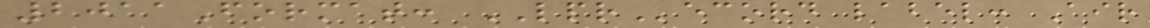2011Format: LPRecord label: Air
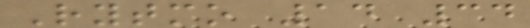Rytmo 14 34
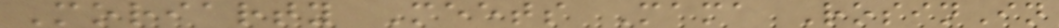Moriarty Meets Mama RosinIn
